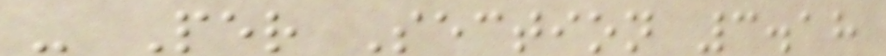- Per Section 3.18
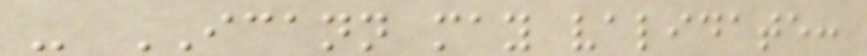- ICANN may validate:
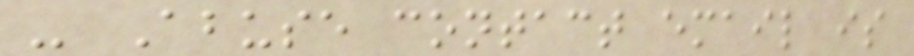- Abuse contact email is
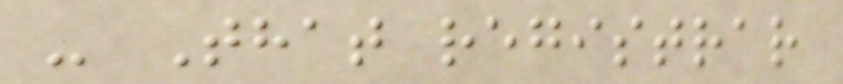- That registrar
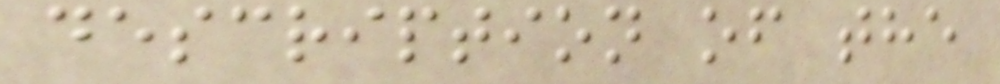description of the
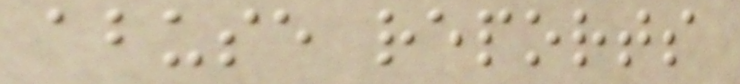abuse reports
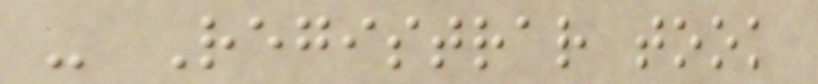- Registrar took
